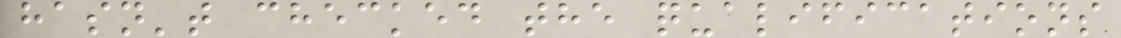hasn't checked the qualifications
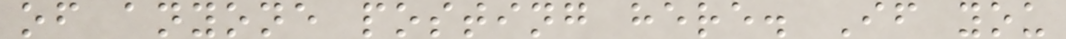of anyone posting here. If you
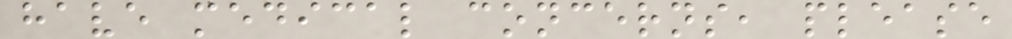have medical concerns, please
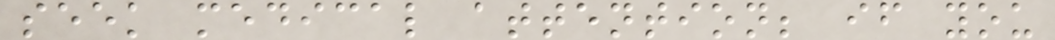seek medical attention; if you
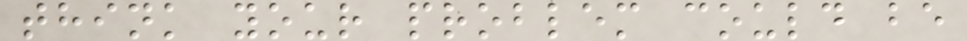think your problem could be
